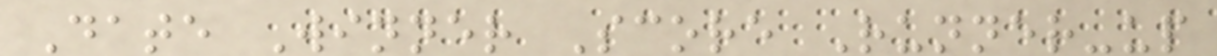Date Winner Score Runner-up
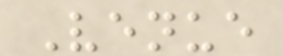Venue
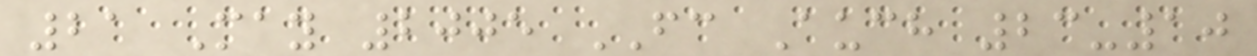21 May 2005 FC Auch 23-10
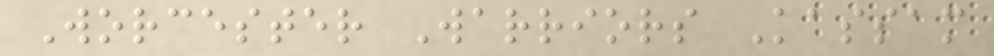Worcester Warriors Kassam
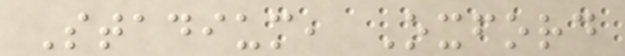Stadium, Oxford
